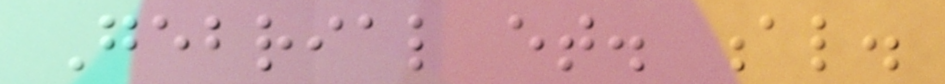Gebrial et. al.
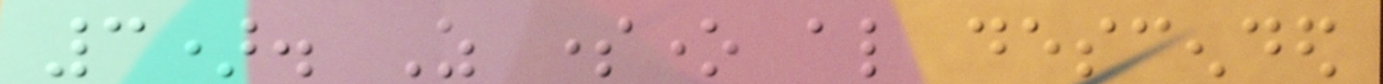3). As someone also descended
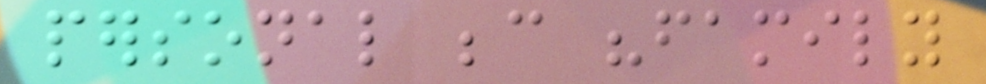personal because "family
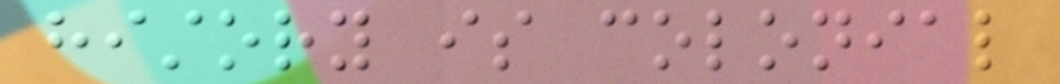history is colonial
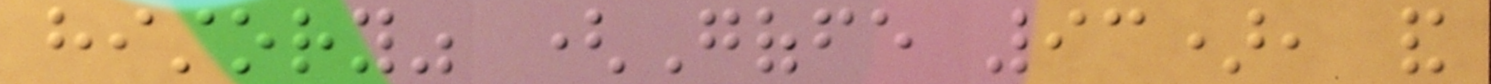history" (Goffe 93), and
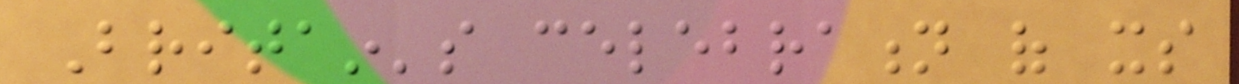Britain's celebration of its
